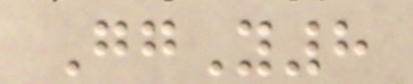GgY8
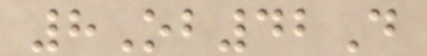8Ob42D
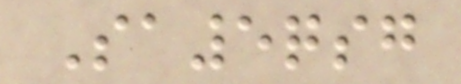Sa5qsg
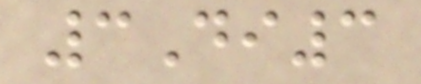3Di3
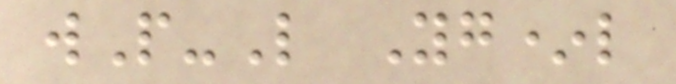wP-L Yg*l
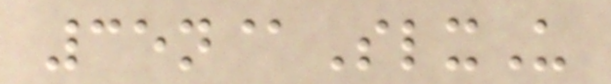35n@SlxU
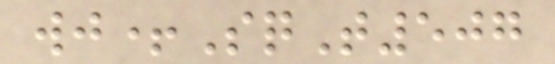wj+SqT507
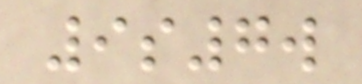9s7w
